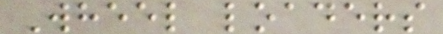Wheel loaders
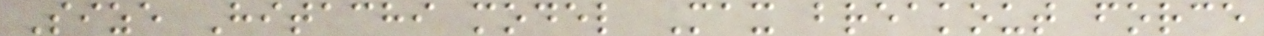Size Hitachi model Max breakout force
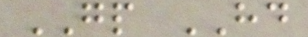GP HD
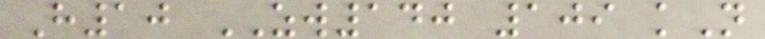H10 ZW140 109 kN
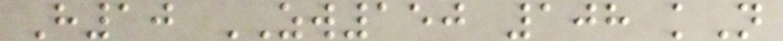H10 ZW150 108 kN
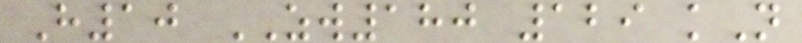H10 ZW180 129 kN
